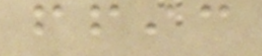ffic
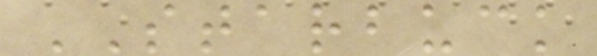STARBUCK
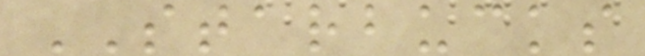STARBUCKS
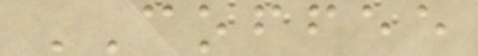COFFEE
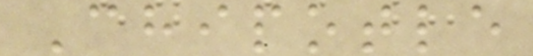Chipotle
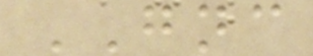GNC
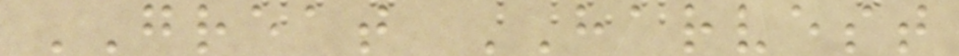GREAT HARVEST
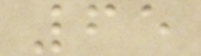65
